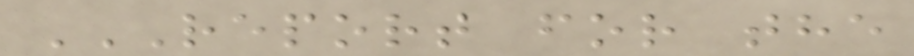REPORT FOR THE
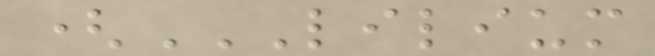(LILIUM
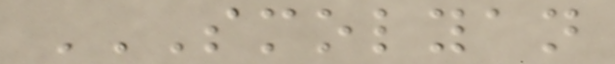SMOLYAN
